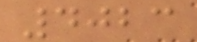4023
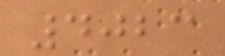4023
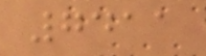7411
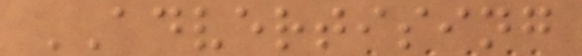ADVERTISING
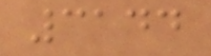3144
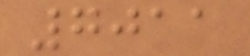7011
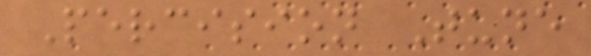Percision Tune
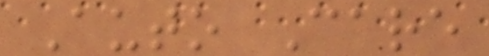Auto Care
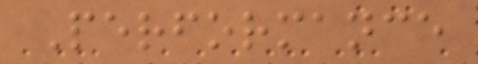Performance
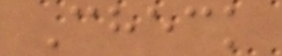Check
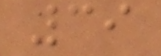39
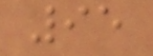95
